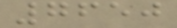7650
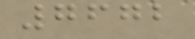7672
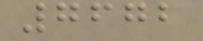7672
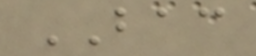BAC
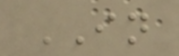IN
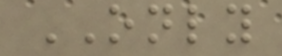ONLY
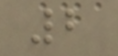2
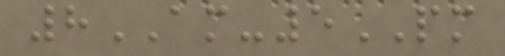8AM-5PM
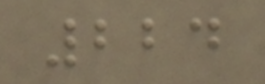224
